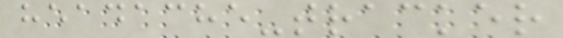headache-tracker
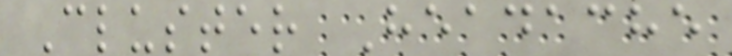Cluster Headache
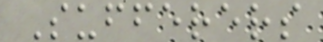Sufferers
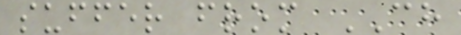suffer from CH
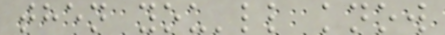then you'll know
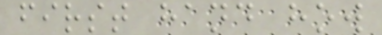first hand how
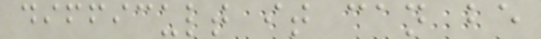difficult it can be
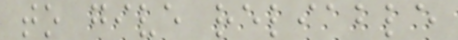to give reliable
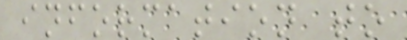information to
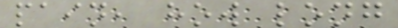pain, how long
